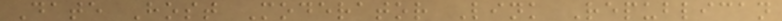Date Host Moderator Link Republican
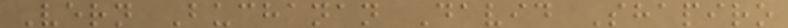Vern Buchanan David Shapiro
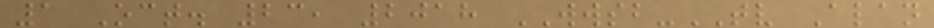1 Oct. 23, 2018 WWSB-TV Alan
